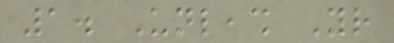1. Unleash Your
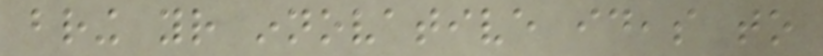bring your innovative ideas to
